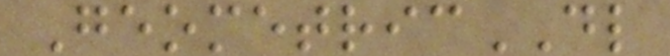GeometricDL
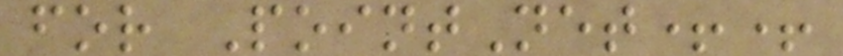for PointNet++
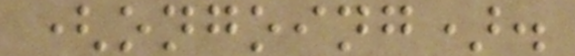(ongoing).
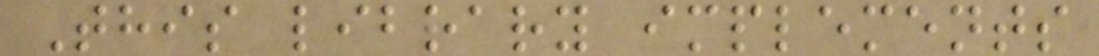This library implements
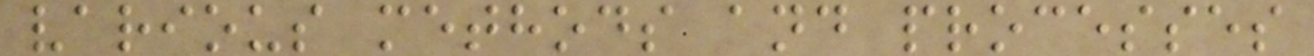various methods and processes
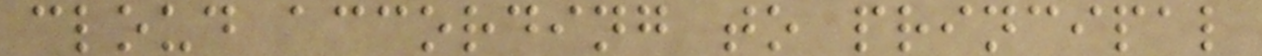cloud according to principal
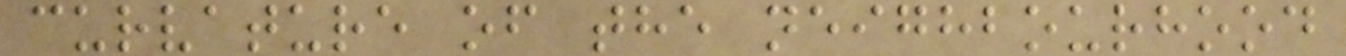curvature of the neighbourhood
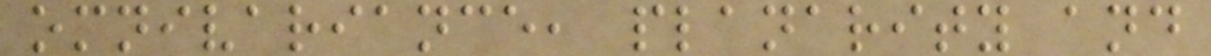omnivariance, planarity and
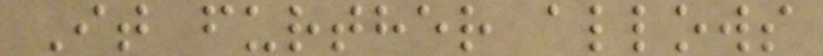It further allows
